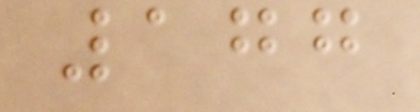177
